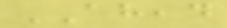AHEAD
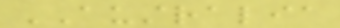AUSTRALIA
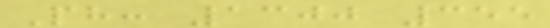Ph: 1300 355
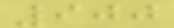900
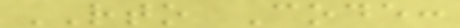RTO Code:
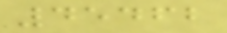45462
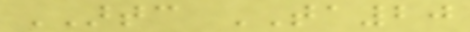ARTC TA20
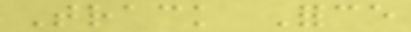Track Force
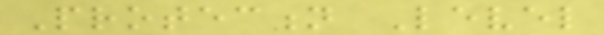Protection Level
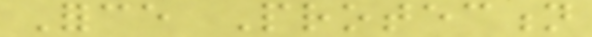Force Protection
